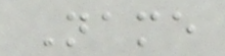Name
